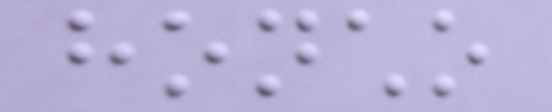honcho
